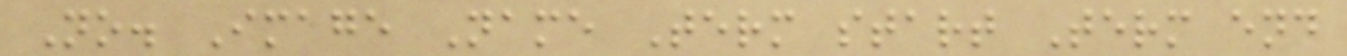No. Image Name Term start Term end
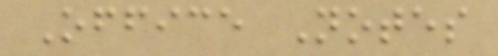Office Notes
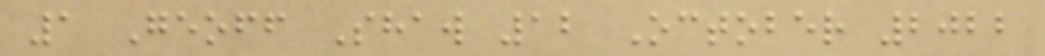1 Geoff Shaw 12 October 2022
